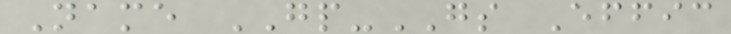Name GP-GS Effic
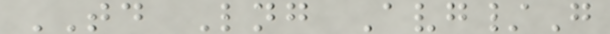TD Lng Avg/G
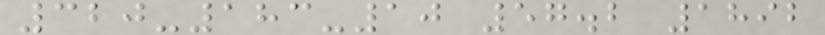320-183-10 57.2 1892
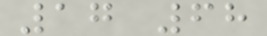17 68
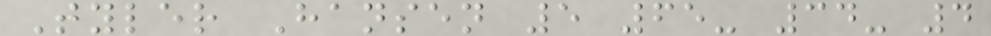Tyler Hansen 5 65- 34- 4
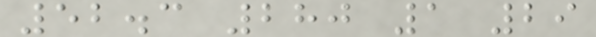52.3 280 1 29
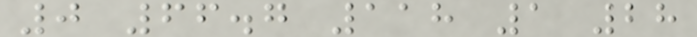0 66.7 118 1 28
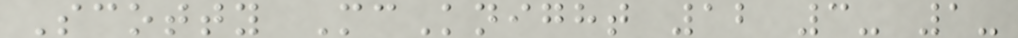Scotty McKnight 12 3- 1-
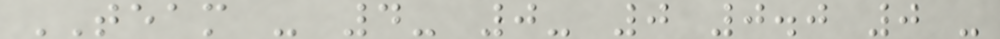TEAM - 4- 0- 0 0.0 0 -
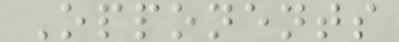Opponents
